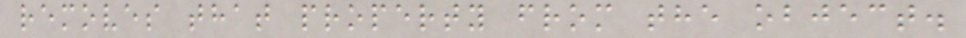removes that property from the object.
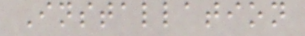Installation
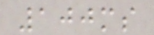100ms
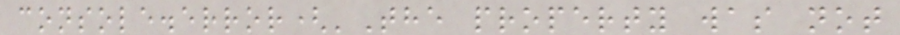console.error('The property was not
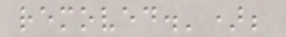removed.');
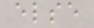else
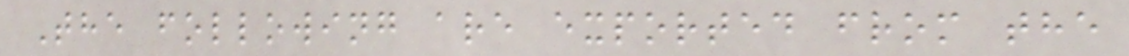The following are exported from the
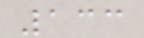133
